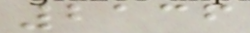2136
